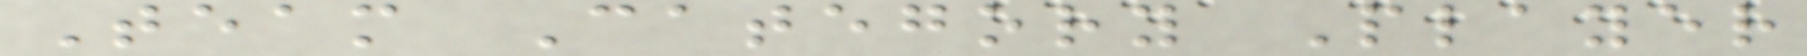Team Category Player
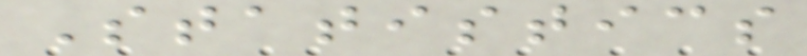Statistics
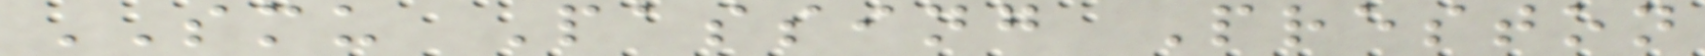SMU Passing Preston
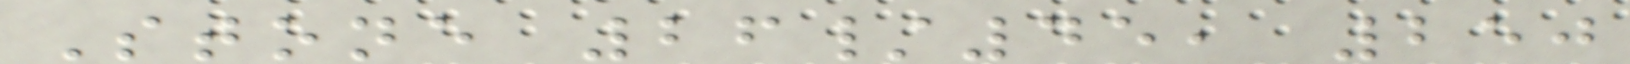Stone 26/45, 250
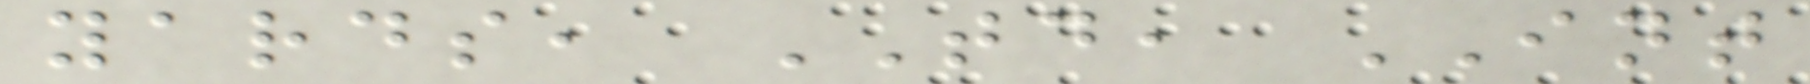yards, TD, INT
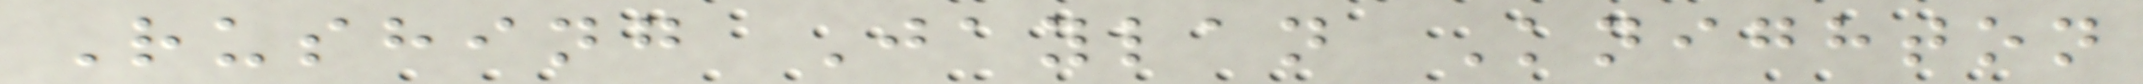Rushing Jaylan Knighton
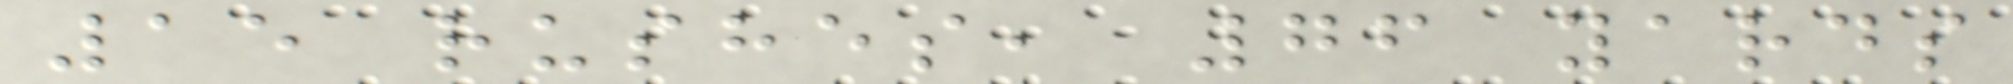15 rushes, 76 yards
